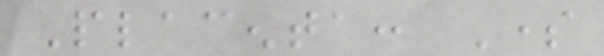Placenta: Some
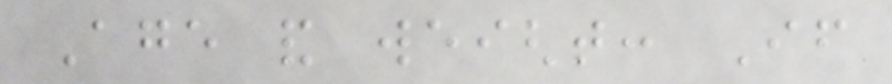Age and weight: If
